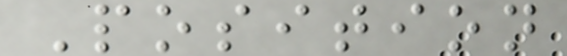Position
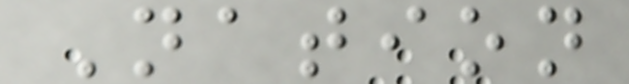Nation
